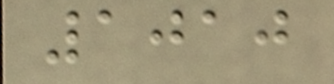1010
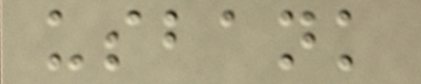usbank
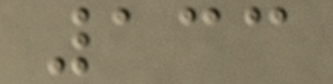133
